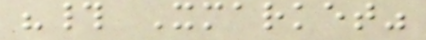"# Xmarket"
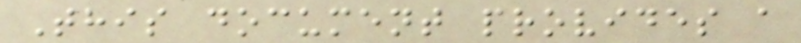This document provides a
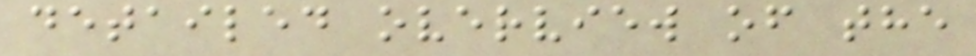detailed overview of the
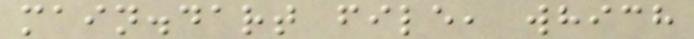main.dart file, which
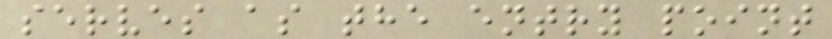serves as the entry point
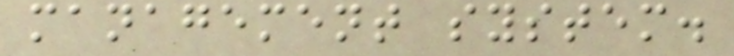management system.
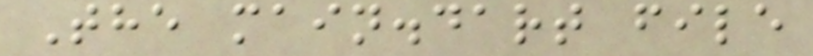The main.dart file
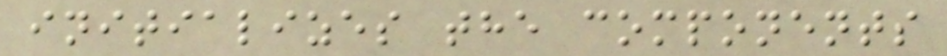initializes the components
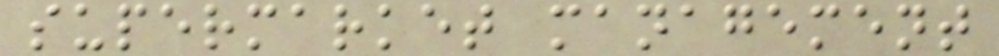supermarket management
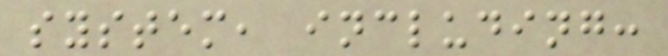system, including:
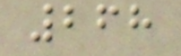268
